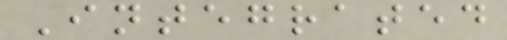Integrated
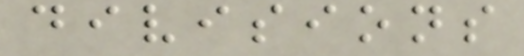divisions
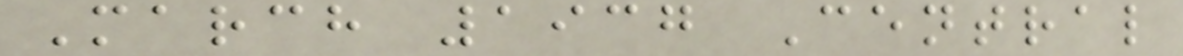March 1937 Central
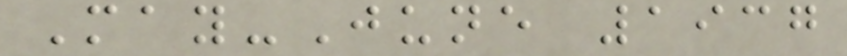May-June 1937
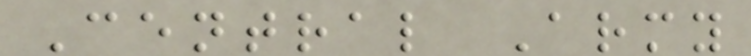Central Army
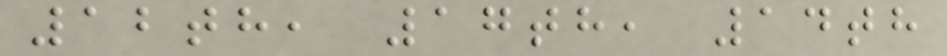12th, 17th, 14th
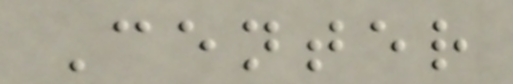Center
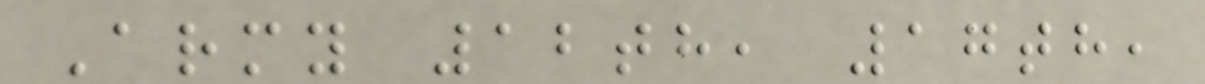Army 12th, 17th,
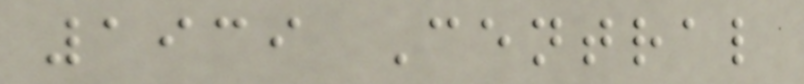1939 Central
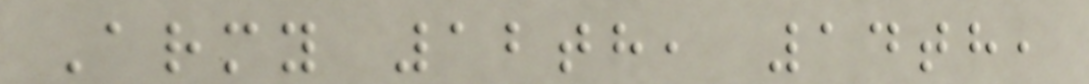Army 12th, 14th,
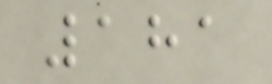181
